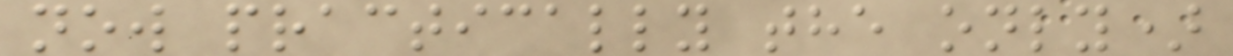now practically the only)
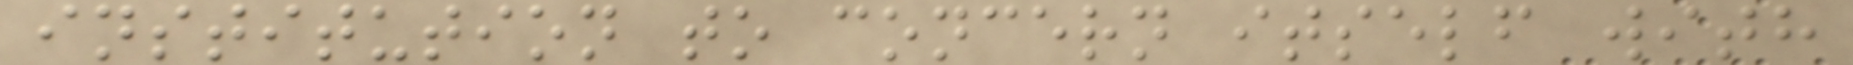institution to concern itself with
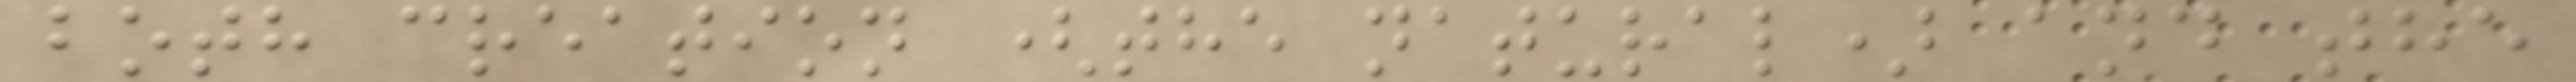both creation (the natural) and the
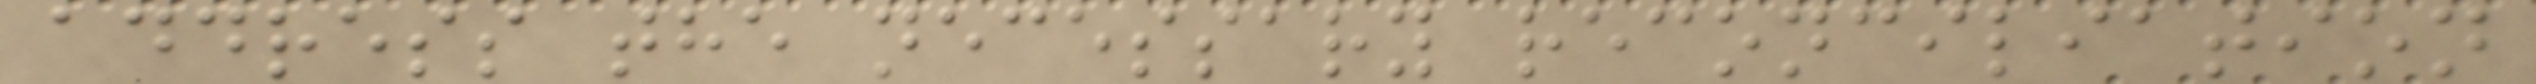address the necessary reconciliation
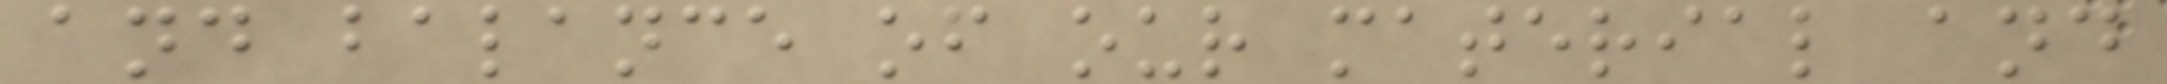and balance of our material and
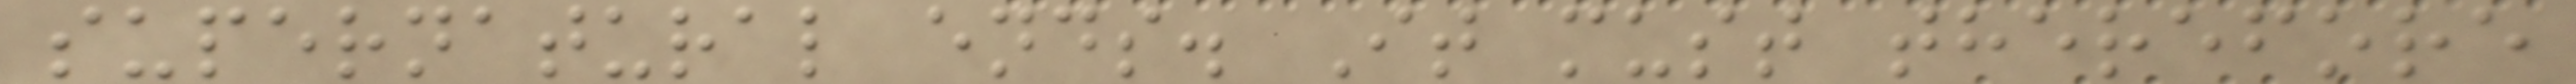supernatural ends. It must therefore
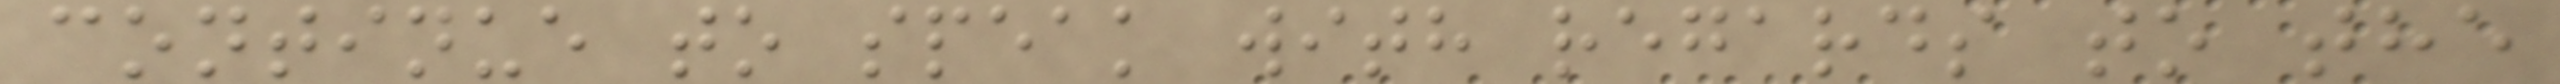continue to speak with regards to the
